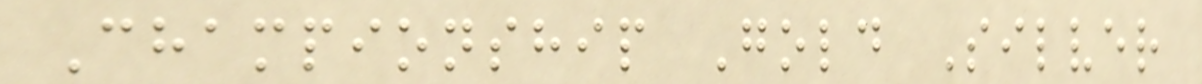Championship Gold Silver
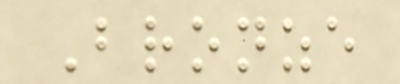Bronze
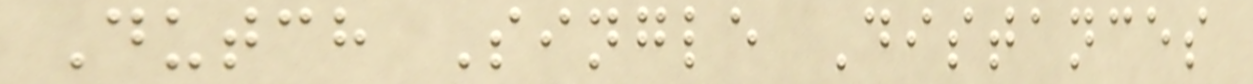Dutch Single Distances
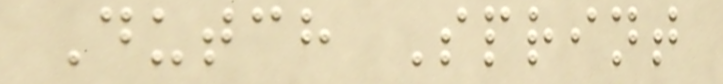Dutch Sprint
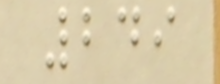249
